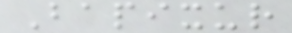Bapixur
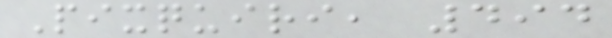Pixquiri, 494
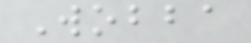Wobba
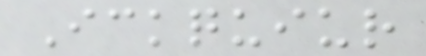Ickquiur
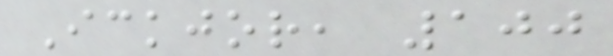Ickjor, 100
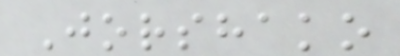Jorshako
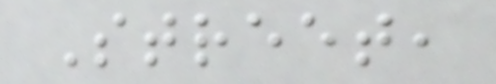Street,
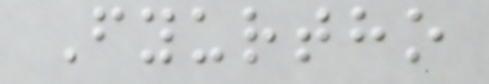Fyurtho
